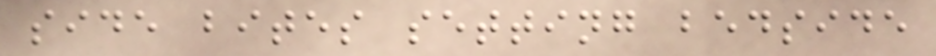side bites setting bedside
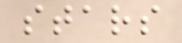stars
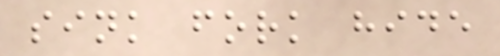sink fork hide
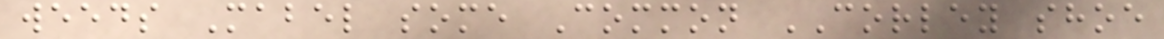weeds Mabel some Common CORLEY shoe
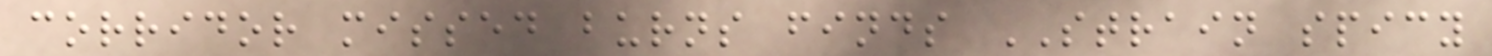corridor missed burns finds STRAIN spicy
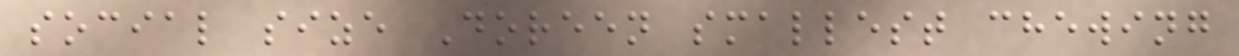social size Doreen smallest chewing
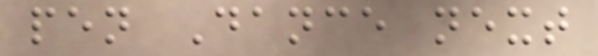pen Dance next
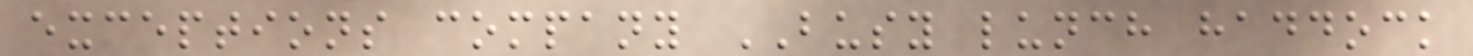exceptions company BUSY lunch haddock
